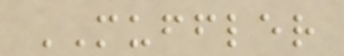MUFFLER
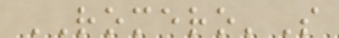ROMERO'S
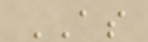AS
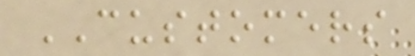CUSTOMERS
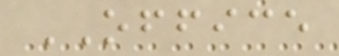OFFICE
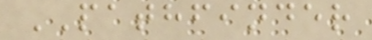PATHFINDER
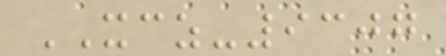XCZ-9307
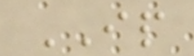IP
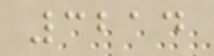3214
